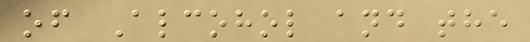of Alcohol and the
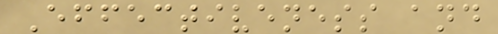Effectiveness and
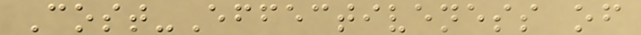Cost-Effectiveness of
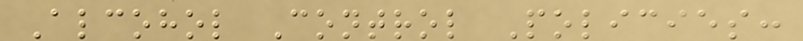Alcohol Control Policies:
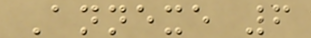Annexe 6
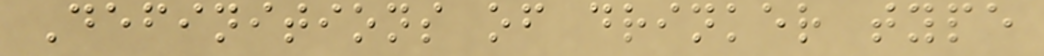Definitions of drinker type
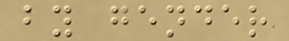by gender
